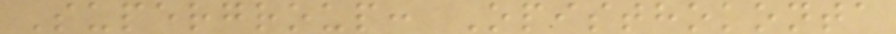Supergroup: Opisthokonta
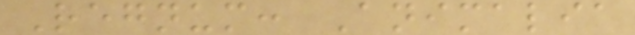Regnum: Animalia
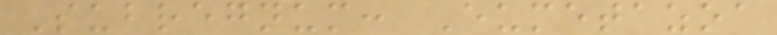Subregnum: Eumetazoa
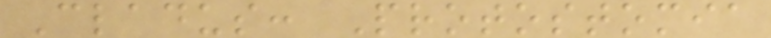Cladus: Protostomia
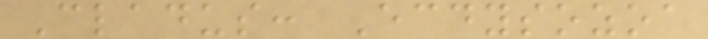Cladus: Ecdysozoa
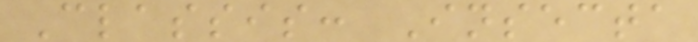Classis: Insecta
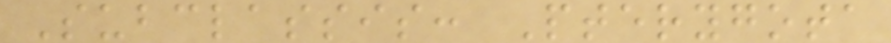Subclassis: Pterygota
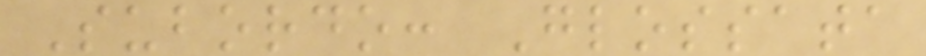Subordo: Glossata
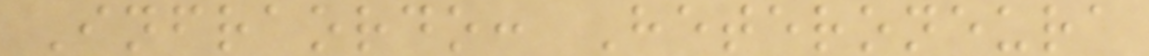Infraordo: Heteroneura
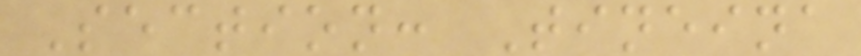Section: Tineina
